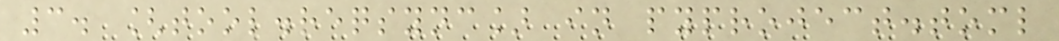3. [tool.reqsync] in pyproject.toml
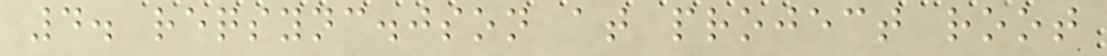4. reqsync.json at project root
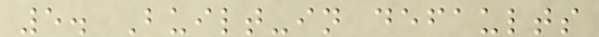5. Built-in defaults
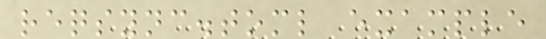reqsync.toml example
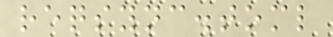reqsync.toml
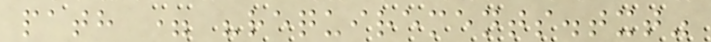path = "requirements.txt"
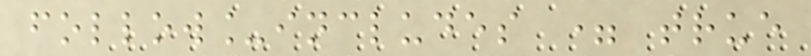follow_includes = true
